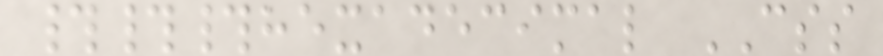###hexadecimal CSS
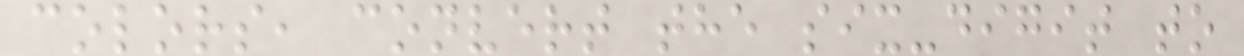colors, convert the six-digit to
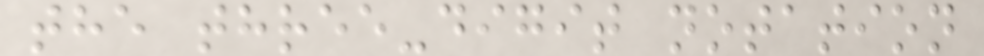the three-digit notation
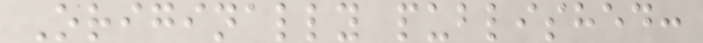Originally published:
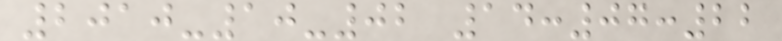2010-10-02 14:07:22
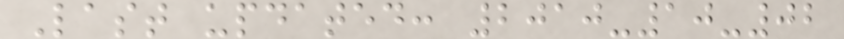Last updated: 2010-10-02
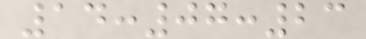14:07:23
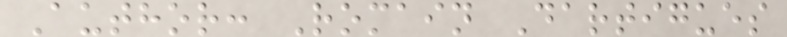Author: Romain Dartigues
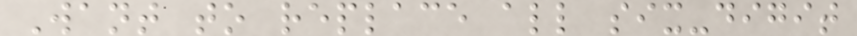Want to replace all six-digit
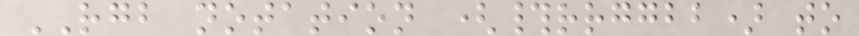RGB notation (#rrggbb) to
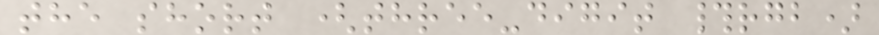the short (three-digit #rgb)
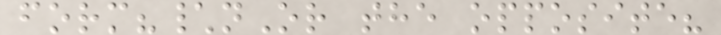form?\nOr the opposite?
